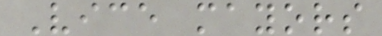Vice mayors
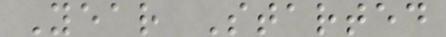Year Started
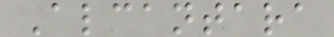Alcantara
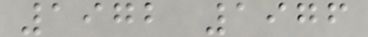1972 1976
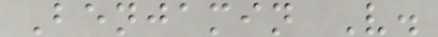Benjamin V.
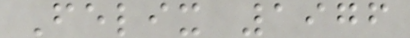Felix 1976
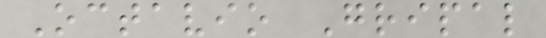Octavio Gripal
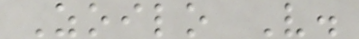Zoilo V.
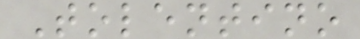Tolentino
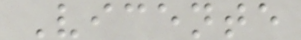Vicente
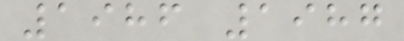1986 1987
